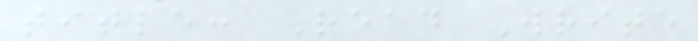title: Read Write
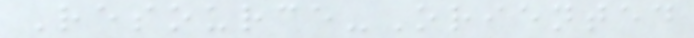Resource-Oriented
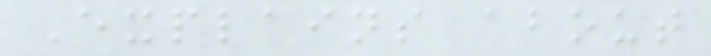Explains about
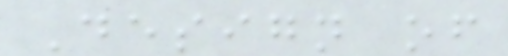Design of
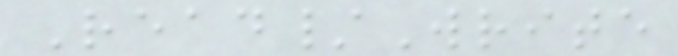Read/Write
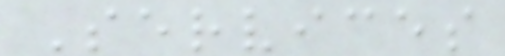Services
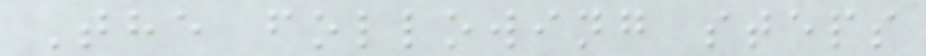The following steps
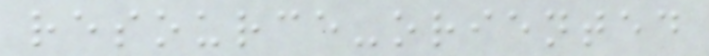resource-oriented
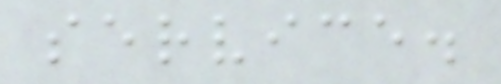service.
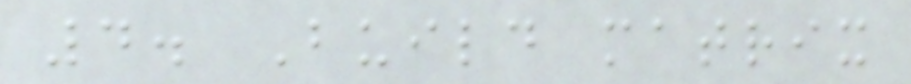4. Build matrix
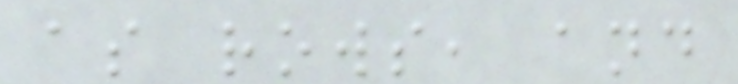as rows, and
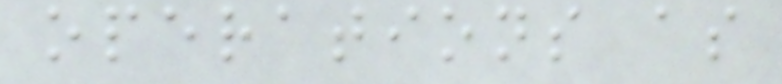operations as
